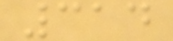314
